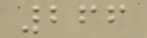266
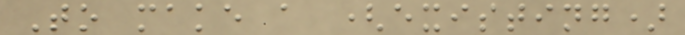To make a (existing)
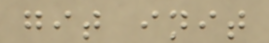git init
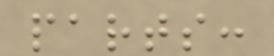parts:
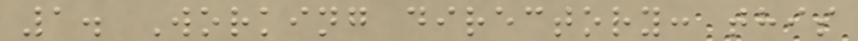1. Working directory: this
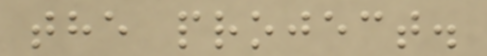the project.
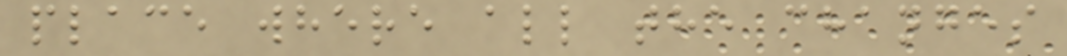place where all the changes
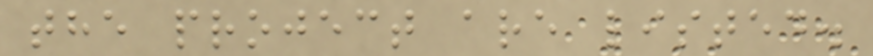the project are listed.
